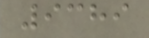9389
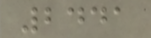2441
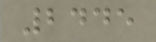2445
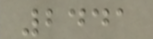2441
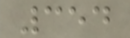354
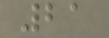21
